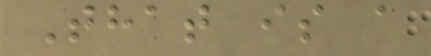That is a
